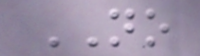NO
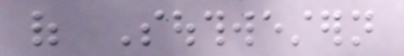of Southwestern
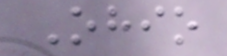Ohio
